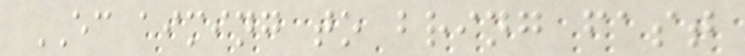EC aiming to bring fast
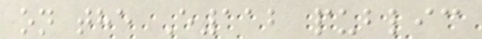on the E112 public
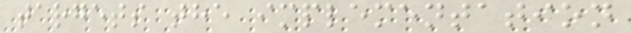targets the implementation
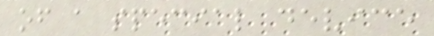of a special device
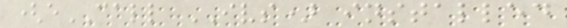(eCALL IVS) installed
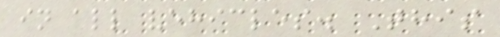in all vehicles. This
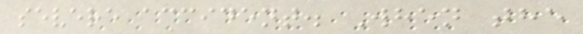severe accident. When the
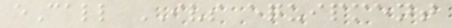eCall IVS equipment
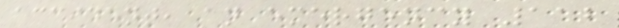accident, an emergency 112
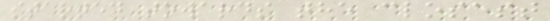started towards the closest
